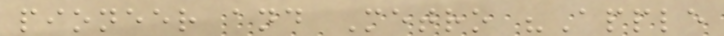pioneer and Metro "Apple
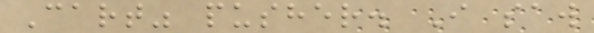Cart" pusher. I saw
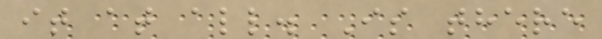it at all. Is there
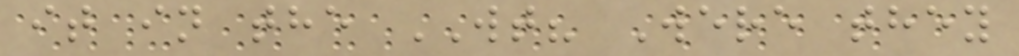it in the WT? Were they
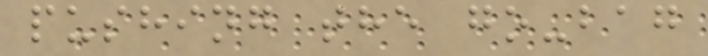pushing the go-bag
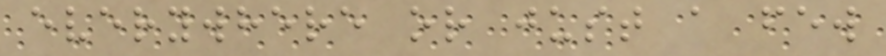everywhere or just a few
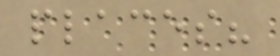places?
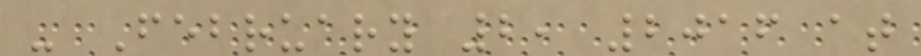- February 2, 2016 at
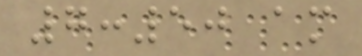7:50 am
